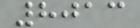8013
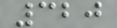320
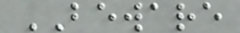BEWARE
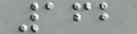162
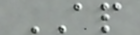AP
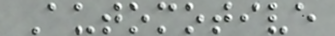Automotive
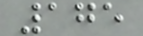175
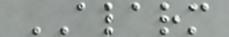ALARM
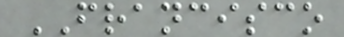FRANCISCO
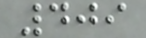409
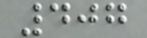407
